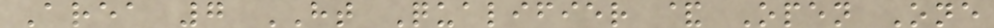Area 7 HT Qualifier & Open One
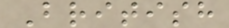British
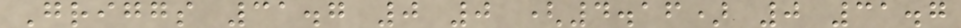Griggs 31.7 0 0 (4.16) 0 31.7
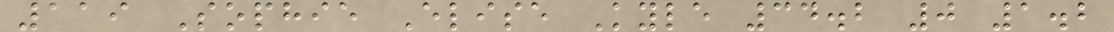119 Sophie Elise Kyle 34.2 0 1.2
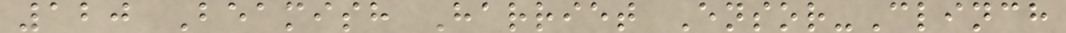120 Beamish Harriet Ensor-Clinch
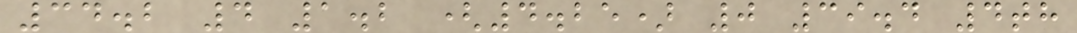34.2 4 1.2 (4.25) 0 39.4 4th
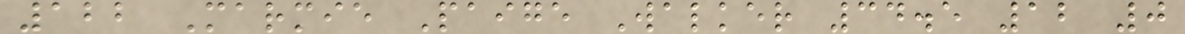122 Marmie Paige Walker 34.5 12 0
